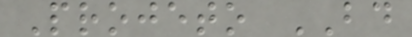Projeto BD
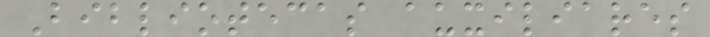Bibliotecas auxiliares
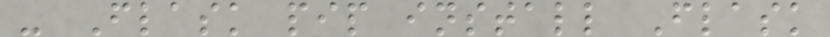- Flask pip install Flask
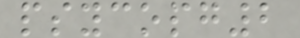psycopg2
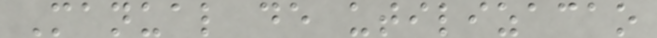Manual de utilizacao
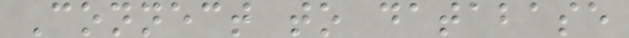Connect to database
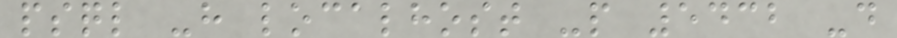psql -h localhost -p 5432 -d
